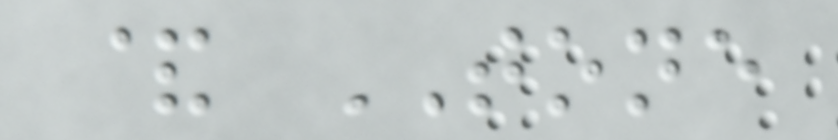& TONE
